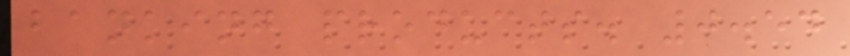banking products. 0.54
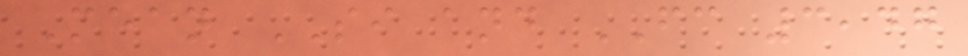Mean SI and FC 3,47
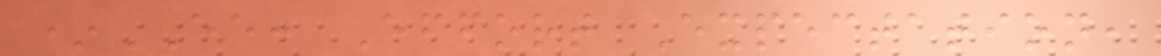*EE: Effort Expectation,
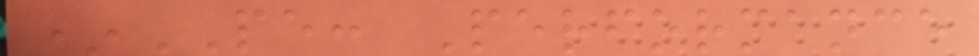*PE: Performance
